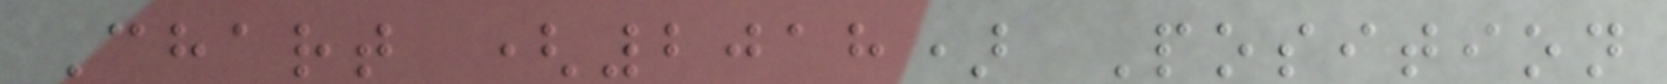Chart (2018) Position
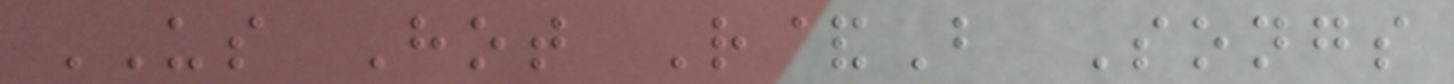US Hot R&B Songs
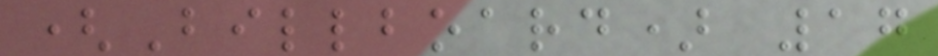(Billboard) 17
